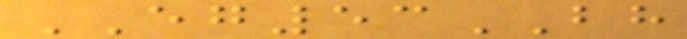EG53BH
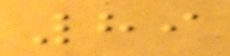89
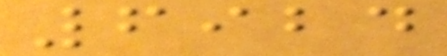6924
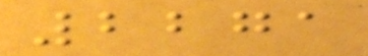2271
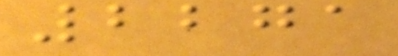2271
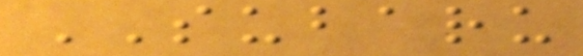SUBARU
